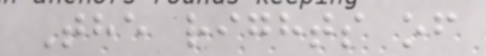The rights of
